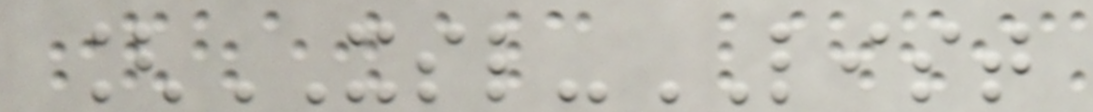[XSL-LIST
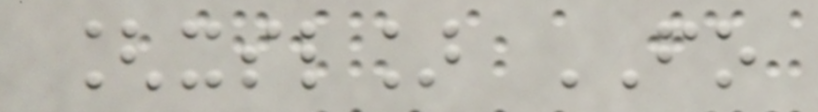[xsl] FO
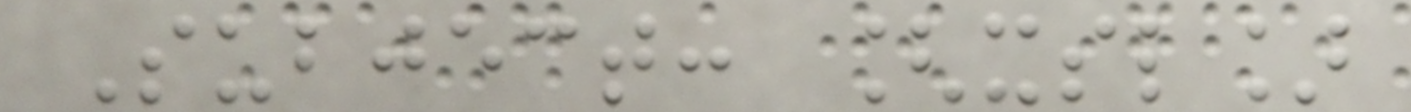Subject: [xsl]
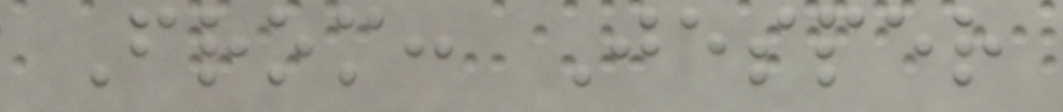From: Jesper
